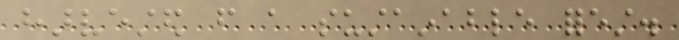harvested from a sustainable forest.
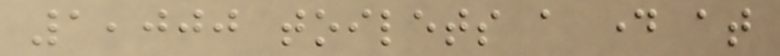1,000 toilets a day at
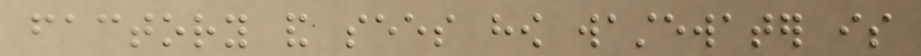factory and sees how wastewater is
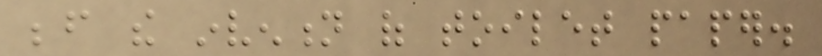before the invention of toilet paper.
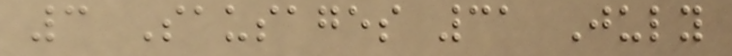3 Sausages 31 July
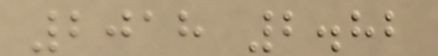2018 2.82
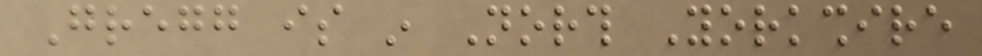Gregg is in North Yorkshire
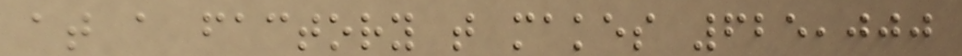at a factory that makes 625,000
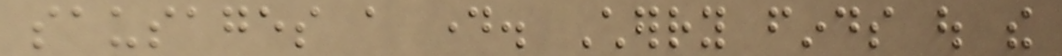sausages a day. Cherry finds out the
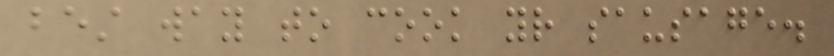best way to cook your sausage.
